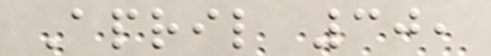April 30,
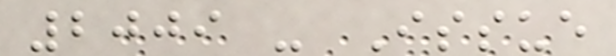2009 - Issue
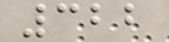322
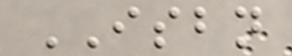ISBN
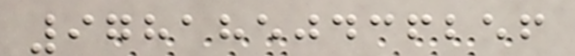9781850436256
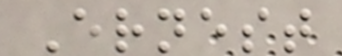Ernest
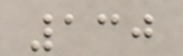130
